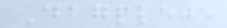Dagpleje
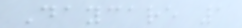Daycare 1
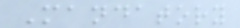Mandatory
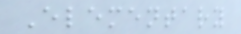Elementary
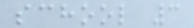school 3
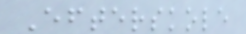Efterskole
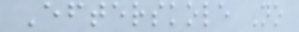Efterskole No
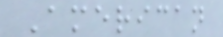American
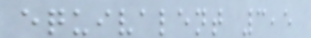equivalent 3,5
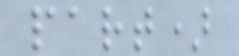part)
